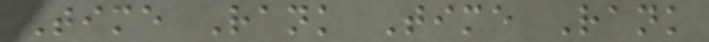Time Rank Time Rank
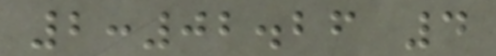2:02.26 4
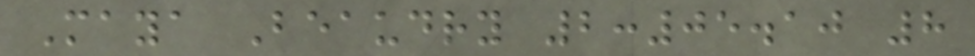Maya Beaudry 2:05.10 8
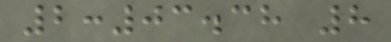2:03.38 8
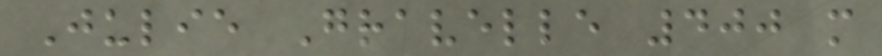Julie Gravelle 400 m
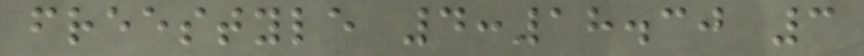freestyle 4:18.30 3
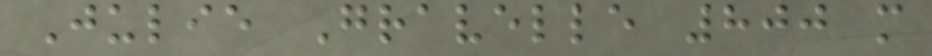Julie Gravelle 800 m
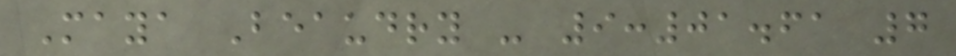Maya Beaudry - 9:01.61 7
